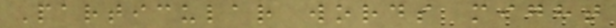Particular words might
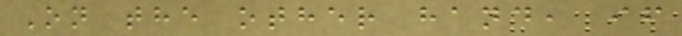On the other hand, if
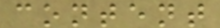content
